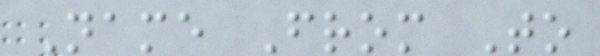Name From To
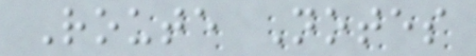Route Notes
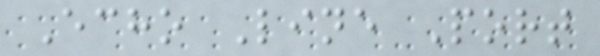Echo Line Port
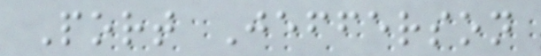Port Jefferson
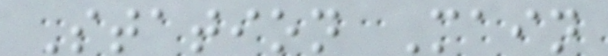Station Main
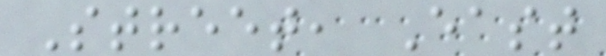Street, East
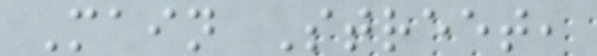Main Street,
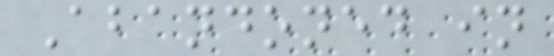Abandoned in
